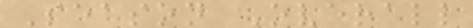Season Overall
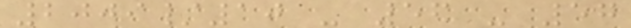2009/10 - 56 - 57
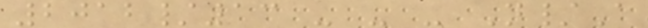2012/13 - - - N/A
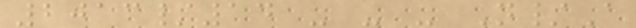2013/14 - - - N/A
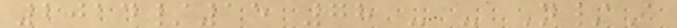2014/15 78 - - N/A
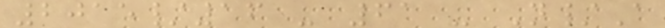2015/16 - 61 - N/A
